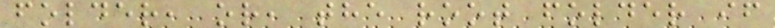folder, or, the root folder if
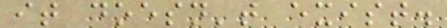it doesn't exist.
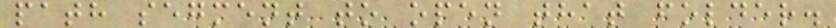path segment to open that folder.
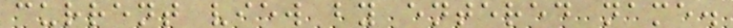current view by entered name.
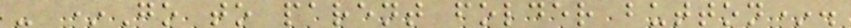- *Go to parent folder button*.
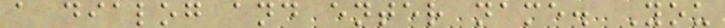a dialog and enter name. You
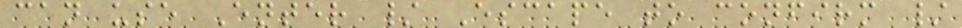can use Enter / Escape to confirm /
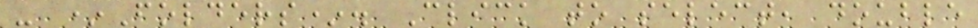- *Folders*. Click to select, double
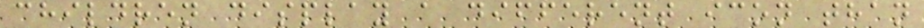children display a different icon than
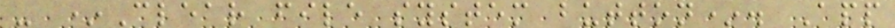- *Clear file system button*. App
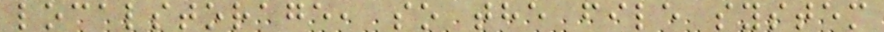localstorage, so the file system
